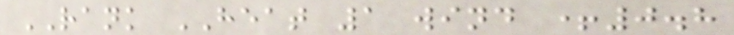RANK HEAT 1 wind +0.8
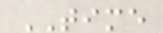TIME
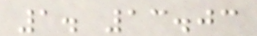1. 13.03
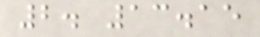2. 13.15
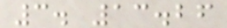3. 13.26
